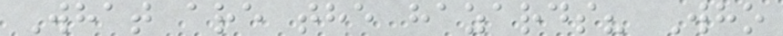What are the hazards? Who
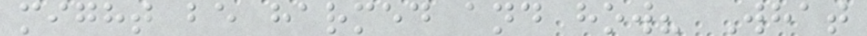might be harmed and how? What
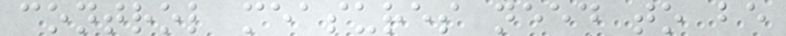control measures need to be
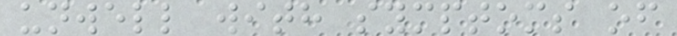unwell with symptoms of
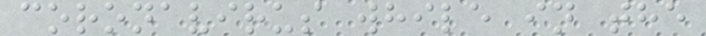coronavirus while in the
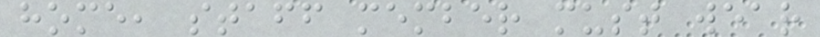home, staff member must wear
